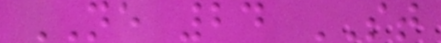NE 24 ST
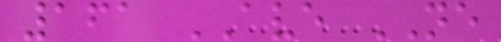161 AVE NE
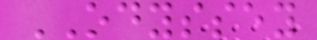ODYSSEY
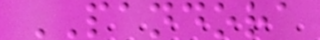PANDORA
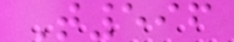T596
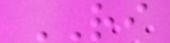RI
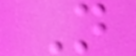N
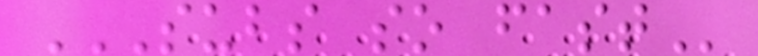SUBS SO FAST
